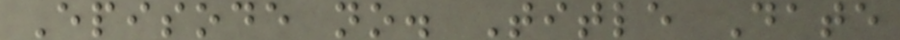Episode no. Title Date
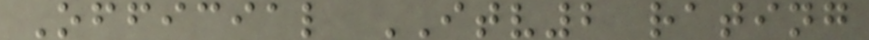Official ITV2 rating
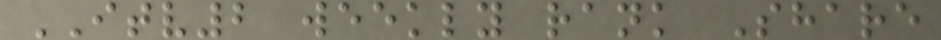ITV2 weekly rank Share
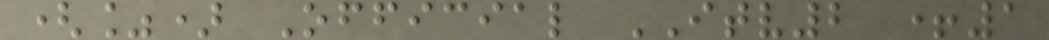(%) Official ITV2 +1
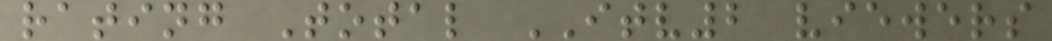rating Total ITV2 viewers
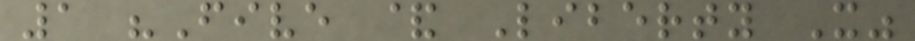1 "Five & Liberty X"
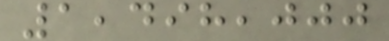1,498,000
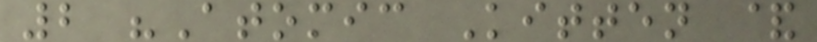2 "Atomic Kitten &
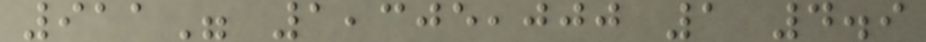911" 1,305,000 1 4.9
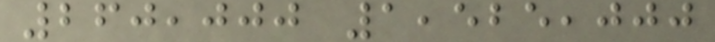260,000 1,525,000
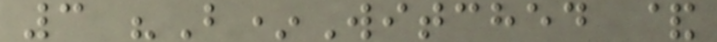3 "B*Witched &
